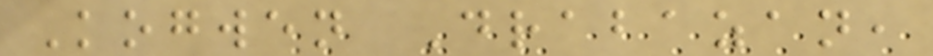Kogwen Drabazan,
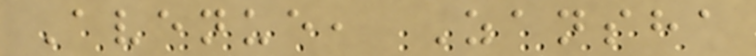Avenue, Zansha
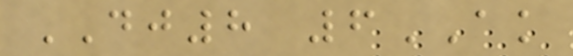DJ8 6AK
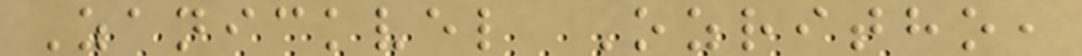Zanickvel Ozritho,
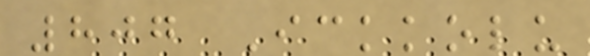807 Ickkolu
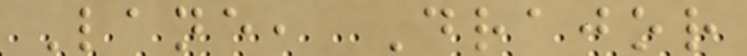Lane, Drajor
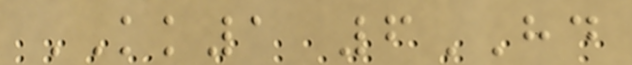KK1 6HD
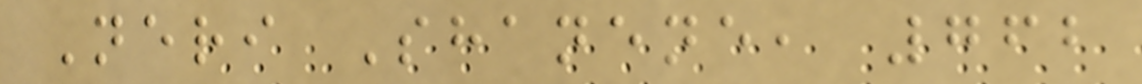Neri Shanene, 762
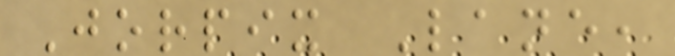Jorpix Lane,
